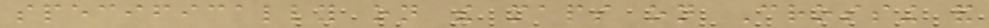specifically on the maps on Crossing and
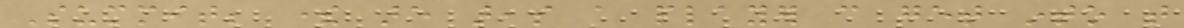Summit; there are areas a player can get into that
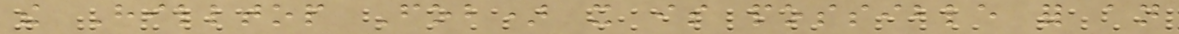the Hilltop Fob) it is possible for an
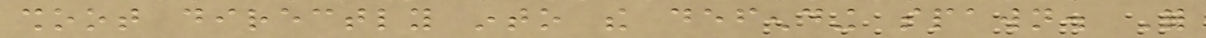shoot directly into the defending spawn. For
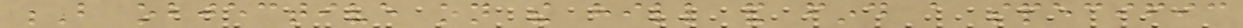B objective on the hill and find a specific
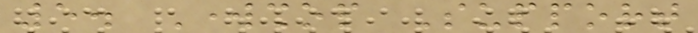5. Workshop Support
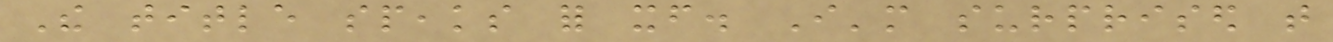The title speaks for itself. I'm surprised that
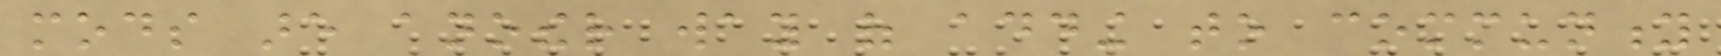mods are another way of adding to community
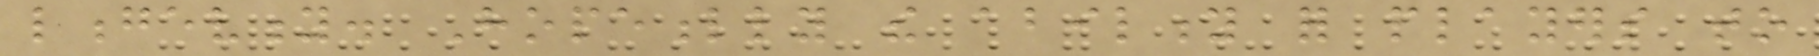longevity. Hopefully the ability for players to
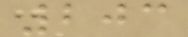203
